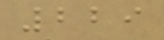229
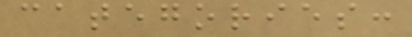categories:
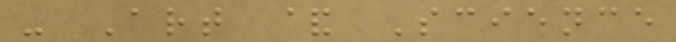- Art & Science
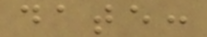date:
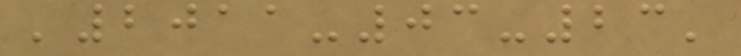'2011-03-23'
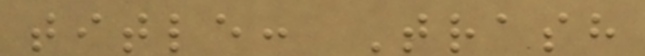title: Trash
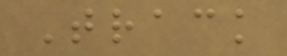Track
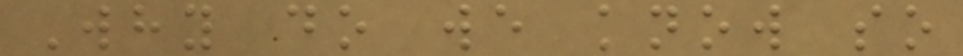Why do we know so
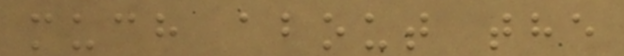much about the
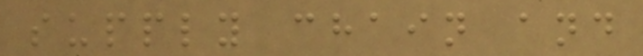supply chain and
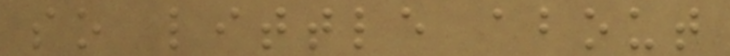so little about
